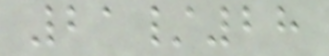21/28
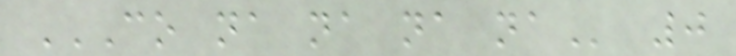CO NA NA NA NA 0
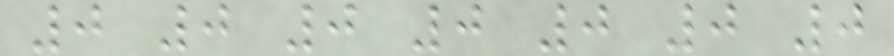0 0 0 0 0 0 0
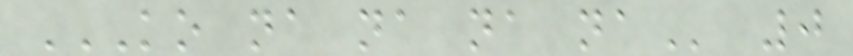KO NA NA NA NA 0
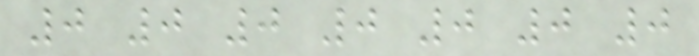0 0 0 0 0 0 0
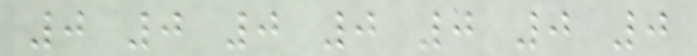0 0 0 0 0 0 0
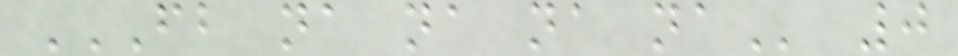FB NA NA NA NA 0
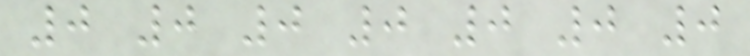0 0 0 0 0 0 0
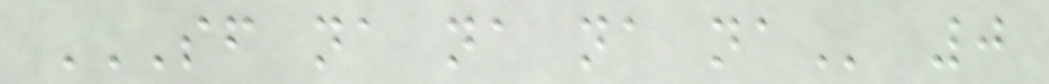SF NA NA NA NA 0
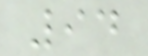94
